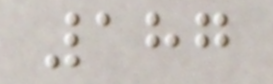187
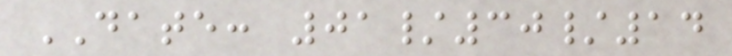DATE: 01/30/14
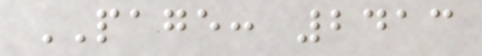PAGE: 2413
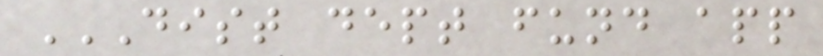DIST DEPT FUND APP
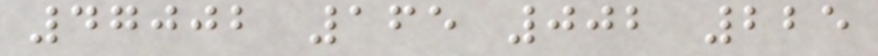47002 165 002 225
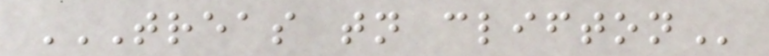TREAS TN CLIFTON
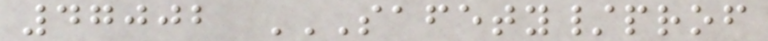47002 SAFETY/PROF
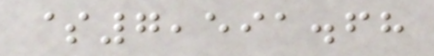$7,591.68
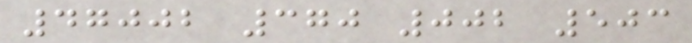47002 370 002 503
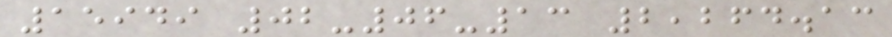15949 02-06-13 2,264.13
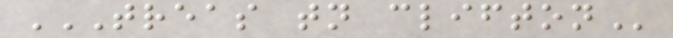TREAS TN CLIFTON
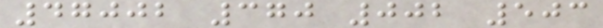47002 370 002 503
